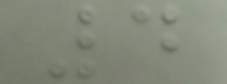4
